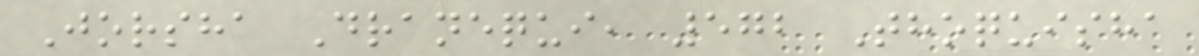Jorsha Dranequi, 572 Thoquisha
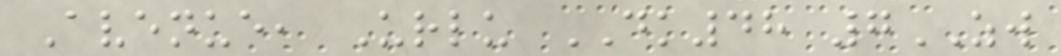Avenue, Urlu DK48 7ZW
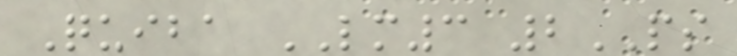Quiba LM3 2PS
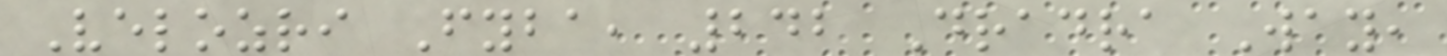Velozri Fyba, 242 Dradra Way,
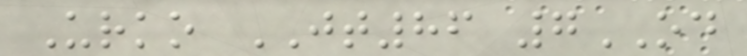Urko JT86 7OD
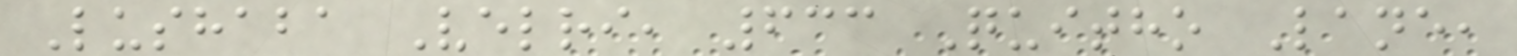Lushaba Velri, 633 Quitho Lane,
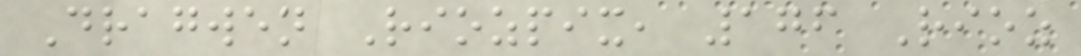Dragwen Riozpix, 176 Rioz
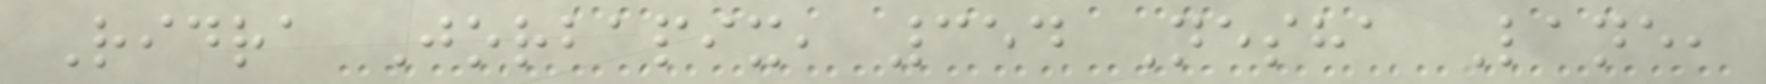Ridra Jorbapix, 354 Nesha Lane,
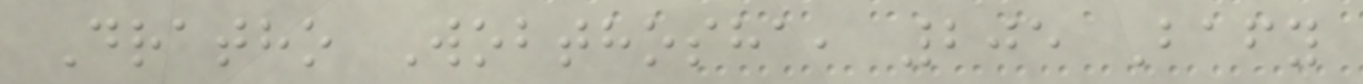Dratho Wobthosha, 205 Bafy
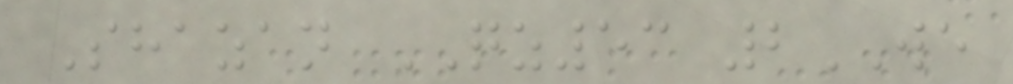Shazan QZ53 2WE
